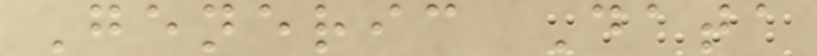Generic Data
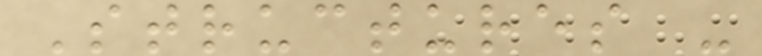Structures -
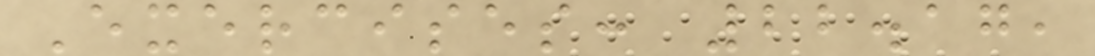Exercises: 22.17,
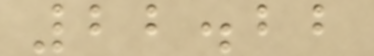22.22
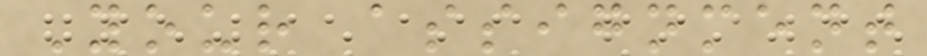Your assignment
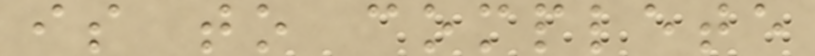is to complete
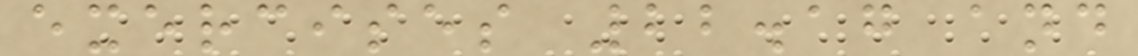exercises 22.17 and
